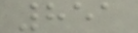851
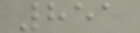851
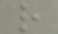r
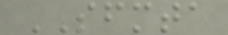SFMTA
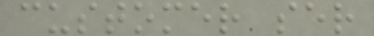customer ser
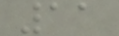11
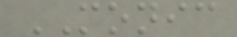MONIC
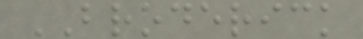BRODERICK
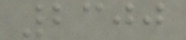2300
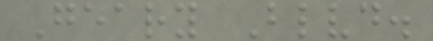Geary Blvd.
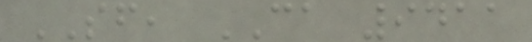SF, CA 9411
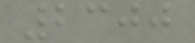2300
